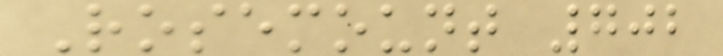Rosemount 702
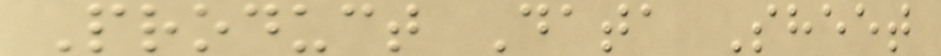Product Data Sheet
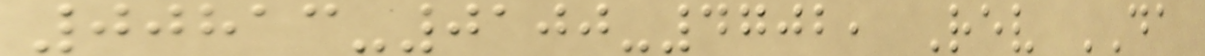00813-0100-4702, Rev DA
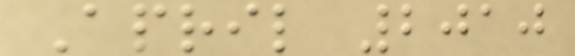April 2010
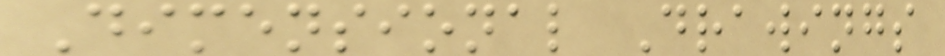Dimensional Drawings
